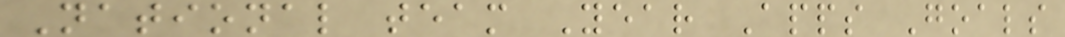National team Year Apps Goals
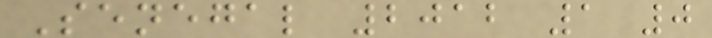Senegal 2012 1 0
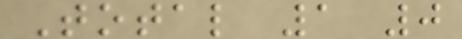Total 1 0
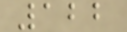122
